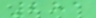281
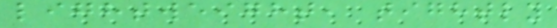lightweight, tightly
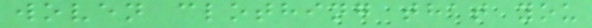woven clothing that you
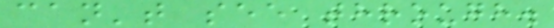can't see through.
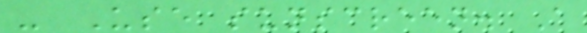- Use sunscreen. A
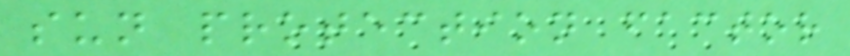sun protection factor
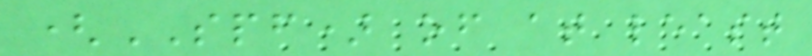(SPF) of at least
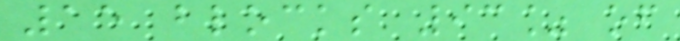15 blocks 93% of
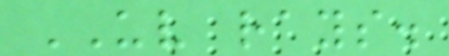UV rays.
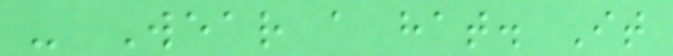- Wear a hat. It
